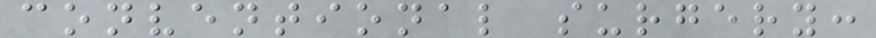conventional surgery:
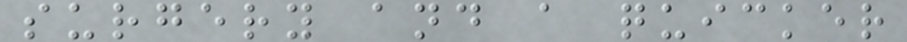surgery and a quicker
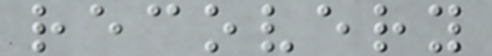recovery
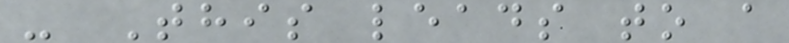- This leads to a
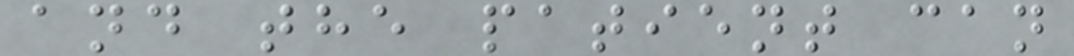and the patient can
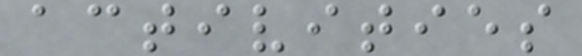activities
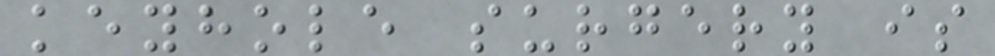keyhole surgery is
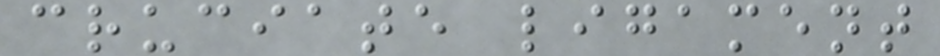cruciate ligament
